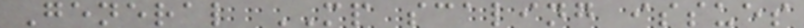General MP scaling issues
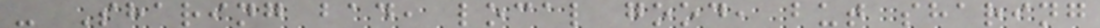- Sharing bad, local good, but sharing
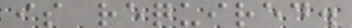is required.
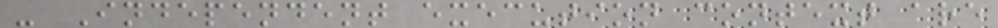- Independent execution context are
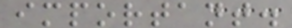important.
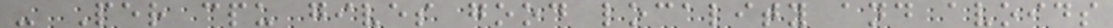- Per cpu gives good locality and avoids
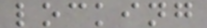locking
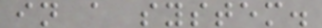in a system.
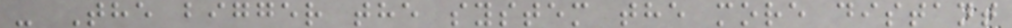- The bigger the system the more distant
